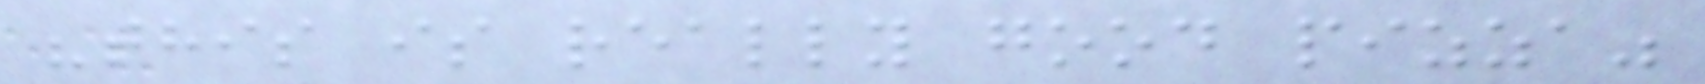"this is really good pizza"
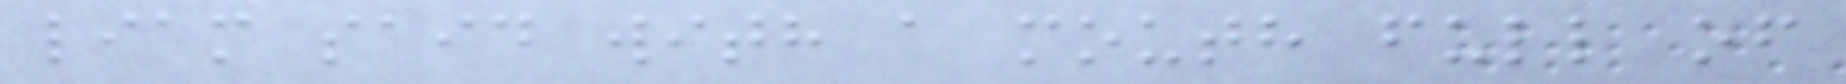liam said with a mouth full of
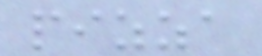pizza
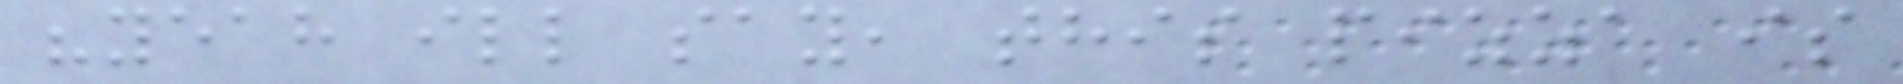"yeah ill say, this pizza is
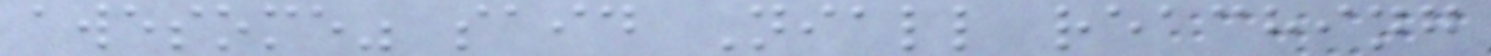awesome" said Niall reaching
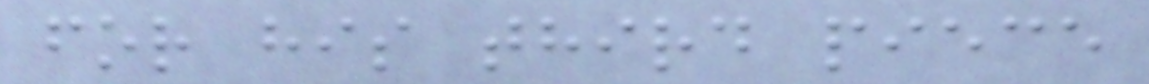for his third piece
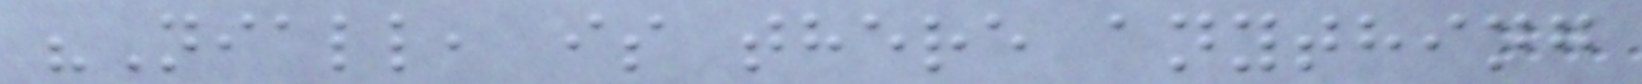"Niall, is there anything
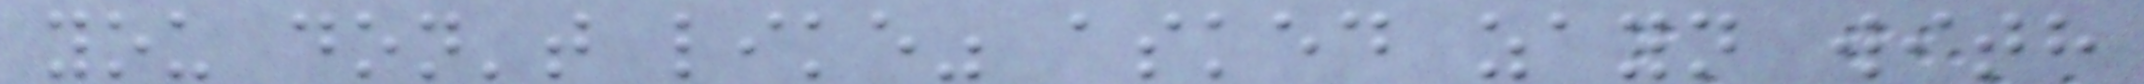you don't like" asked zayn with
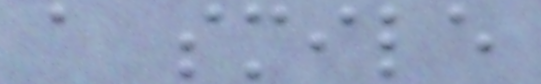a smile
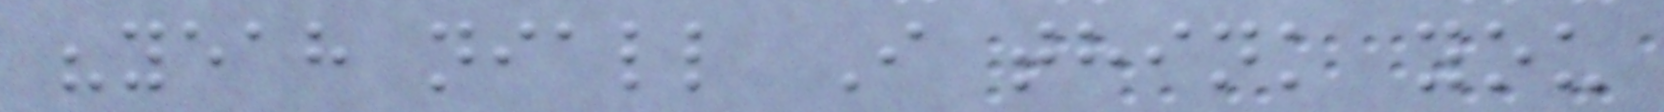"yeah niall I think you
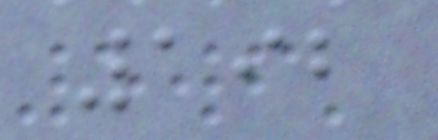192
